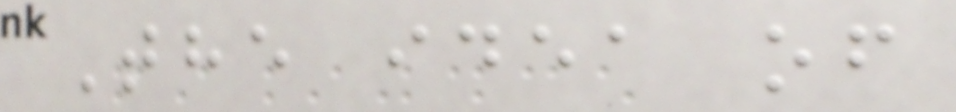The idea of
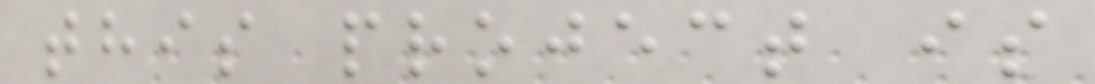this project is
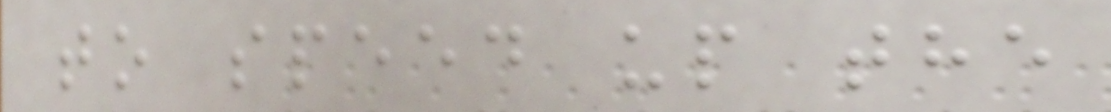to speed up the
